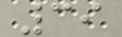39
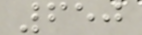650
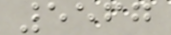5567
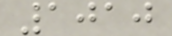1010
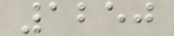1250
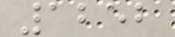1252
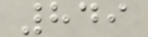849
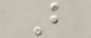B
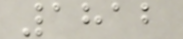1812
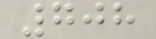708
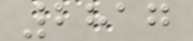2817
